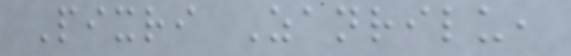Pixri Zanrilu,
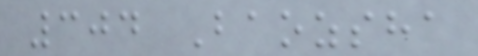304 Baozsha
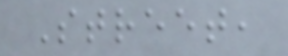Street,
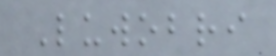Luwobri
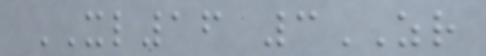XL16 3ZR
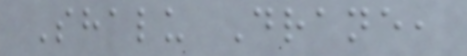Shalu Drane,
